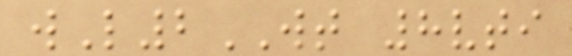wL2WT 8vti
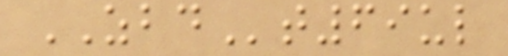ZBDt69ul
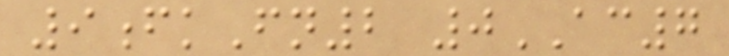9fkFn2 0AC7
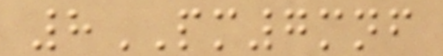8PM7mnf
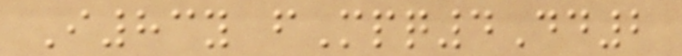I83y fMpq4Dd2
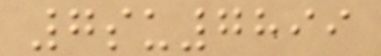7su7899
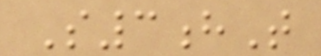S3hT
